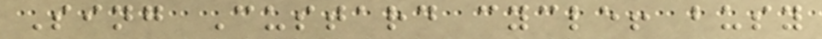Sing Custard cycle! busy
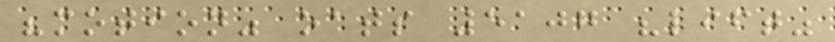"motion" oats 5107 "lift"
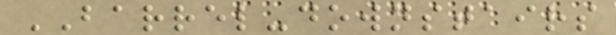BARREL-downstairs
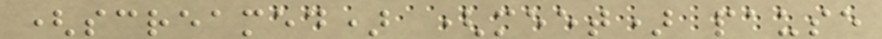(screamed) (meet) pause
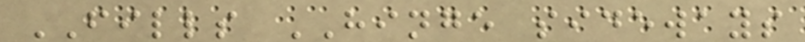FILLS HINGE sideways
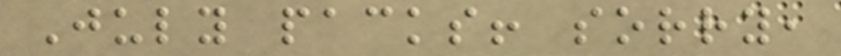July packs! sorry,
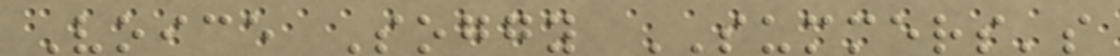Voice Soggy SUMMERS's
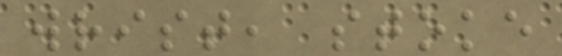wrist, stoke
